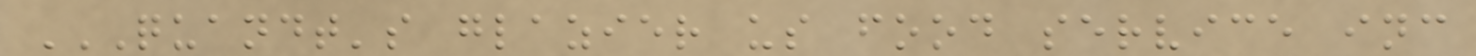QUANDT'S GLAZIER US FOOD SERVICE INC
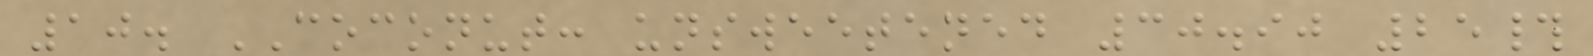10. COCONUT: unsweetened 30.90 25#
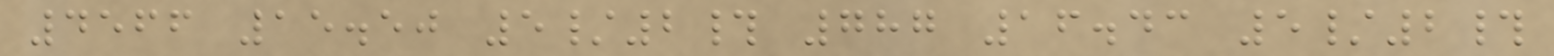4566 15.50 5/2# 787 16.43 5/2#
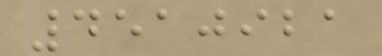4510921
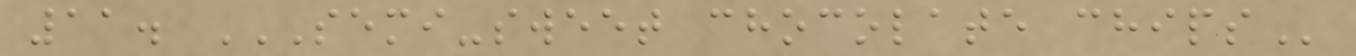11. SEMI-SWEET CHOCOLATE CHIPS
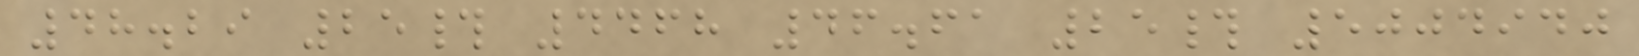48.29 25# 4468 46.61 25# 5004940
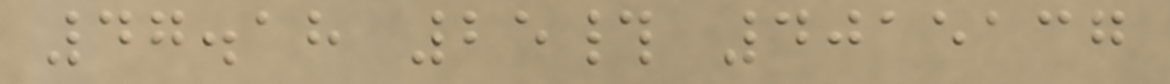47.18 25# 4015137
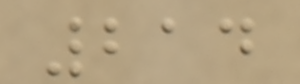214
